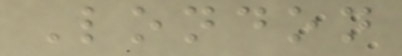London
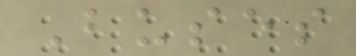Buses
